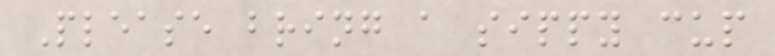Please bring a sippy cup
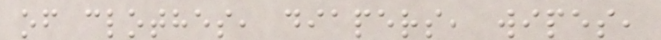of clothes, diapers, wipes,
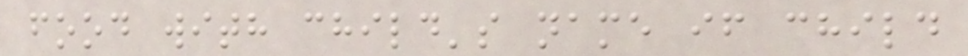food with child's name if child
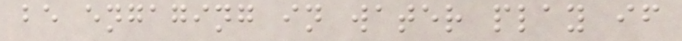be engaging in water play if
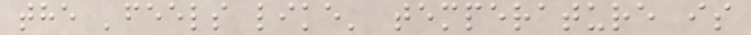the 'feels like' temperature is
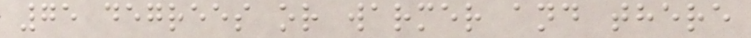75 degrees or warmer and there
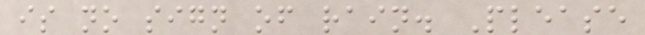is no sign of rain. Please
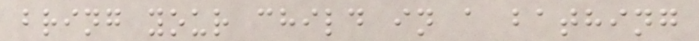bring your child in a bathing
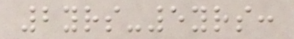2yrs-5yrs:
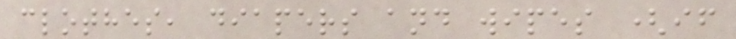clothes, diapers and wipes (if
